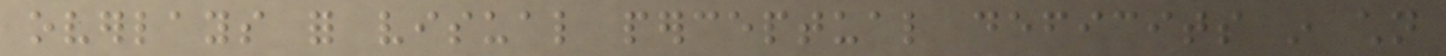overlays for visual perceptual deficits in children
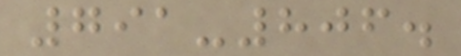791-806.
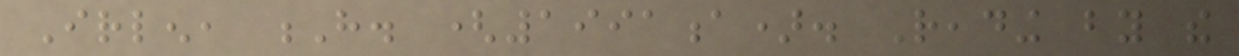Irlen, H. (1991a). Reading by the
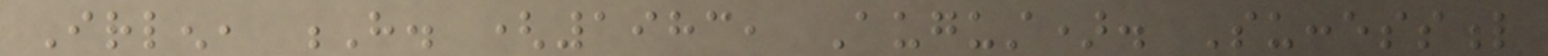Irlen, H. (1983, August). Successful
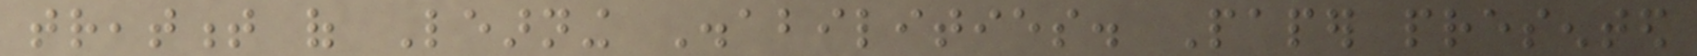treatment of Learning Disabilities. Paper presented
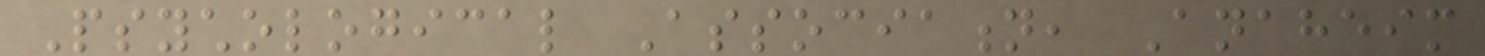Psychological Association, Anaheim
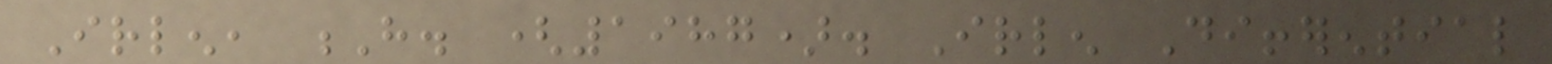Irlen, H. (1987). Irlen Differential
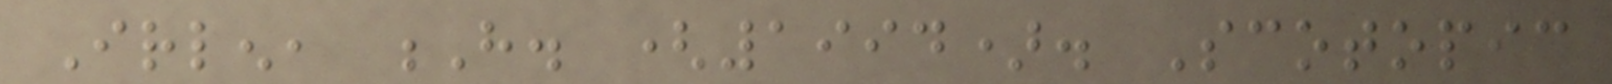Irlen, H. (1994). Scotopic
